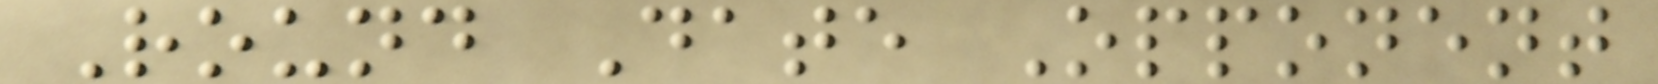Round Date Opponent
